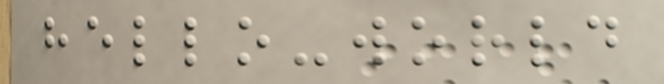hello-world
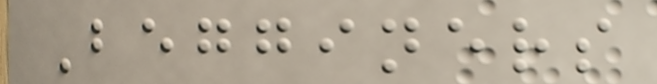Begginers
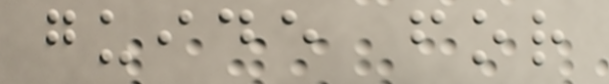guide for
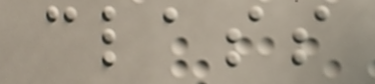class
